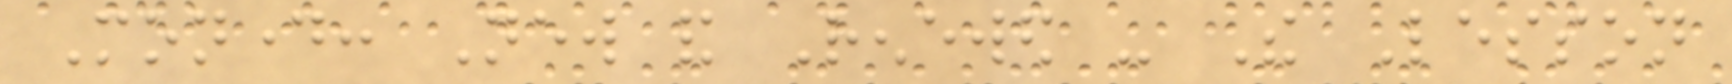Monday: New and Renewed - The Lesson
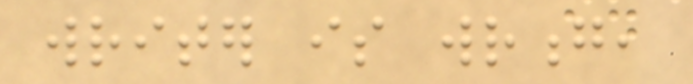writer is wrong,
